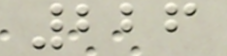226
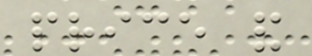price and
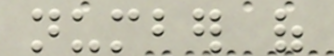number of
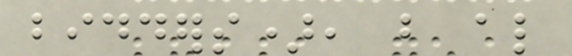bidders), but also
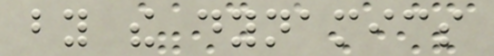by the dynamics
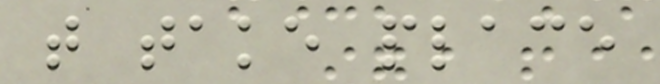that take place
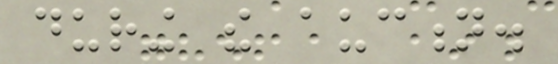during the auction.
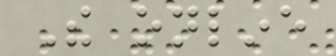The online
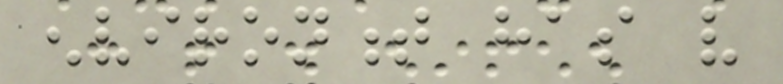environment has very
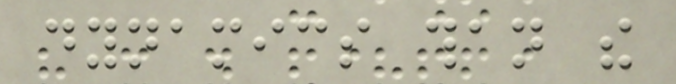dynamics than the
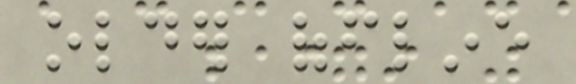older offline
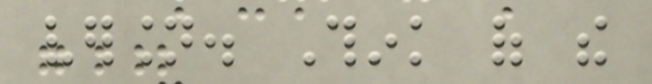version. Think of the
